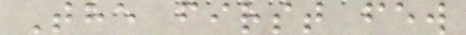The first few
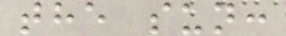the sun:
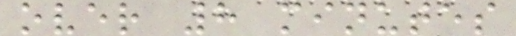over 8 minutes
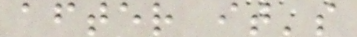after it's
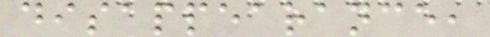disappearance,
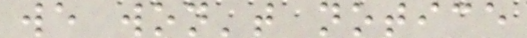we won't notice
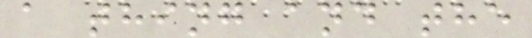a thing and the
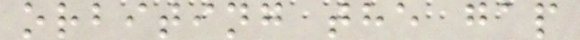orbiting the gap
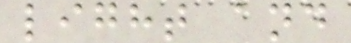light and
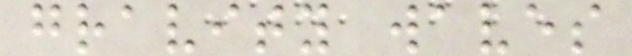gravity waves
